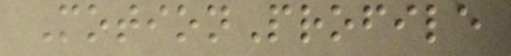MotionProfile
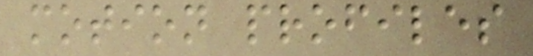motion profiles
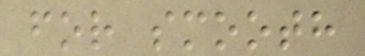for smooth
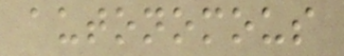autonomous
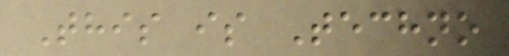This is Techno
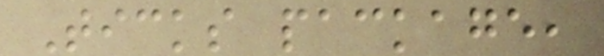Ticks package,
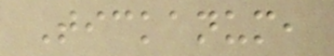Tickanum,
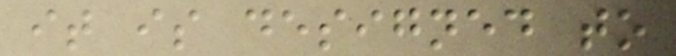it is designed to
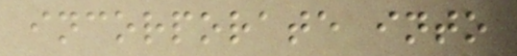incorporate into
